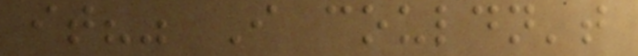it?" I couldn't
